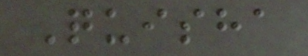Quisha
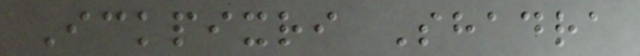Ickpixri Shadra
